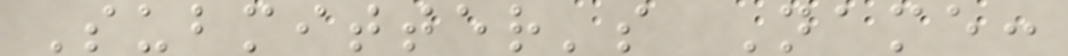Submitter's Name:
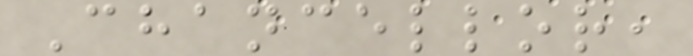Chancellor,
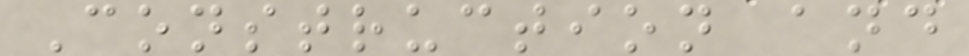Construction and
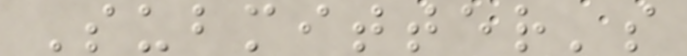Submitter's
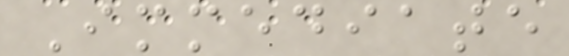Immediate
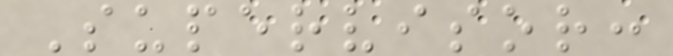Supervisor:
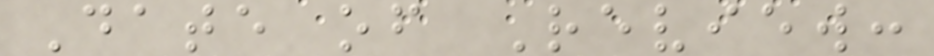Date of Review:
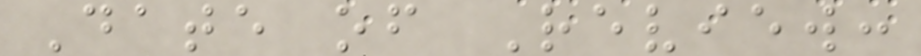Date of Review:
